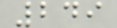249
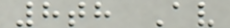8th Av
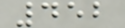452
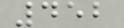452
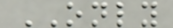ONLY
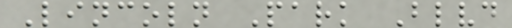Lincoln Park Blvd
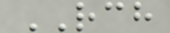RCH
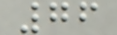76
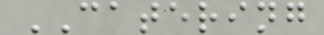CATERING
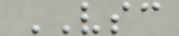VSC
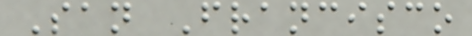San Francisco
